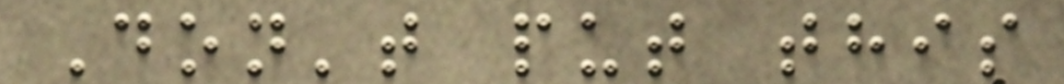Don't put this
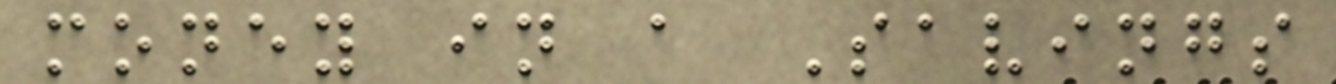money in a Savings
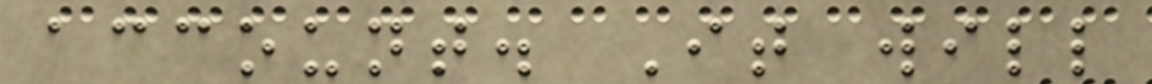account. It will
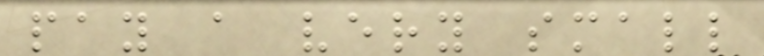pay a very small
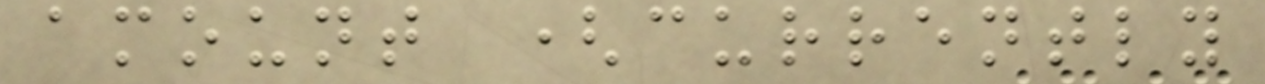amount (currently
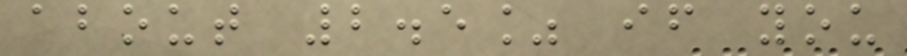about 2.5% if you
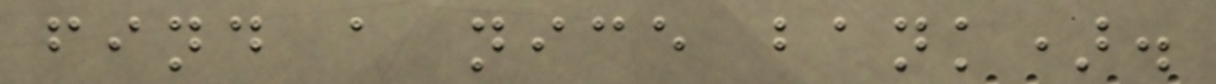find a nice bank).
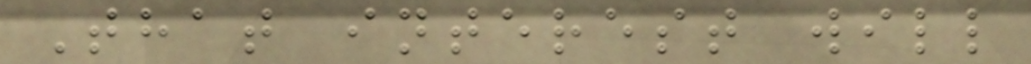That interest will
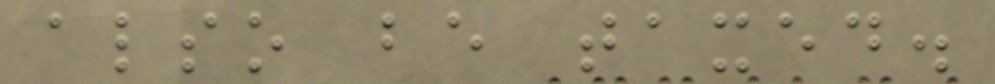also be taxed.
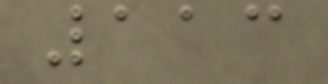113
